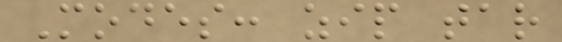Modes: zip tar
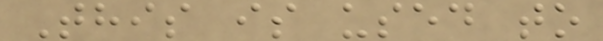This is used to
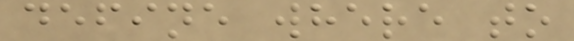define where to
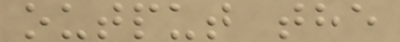output the
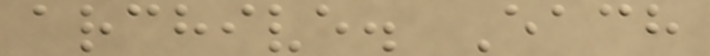archive. Each
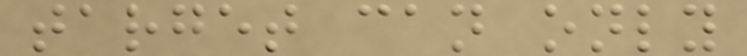target can only
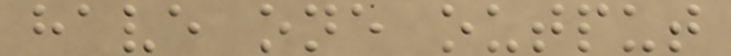have one output
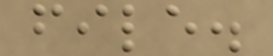file.
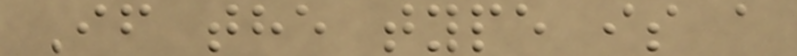If the type is a
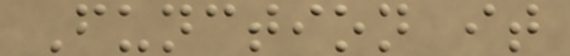Function it
